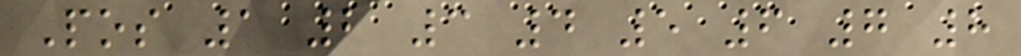Pos 1 2 3 4 5 6 7 8
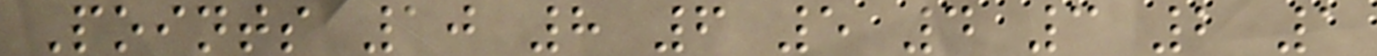Points 10 8 6 5 4 3 2 1
